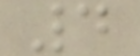4
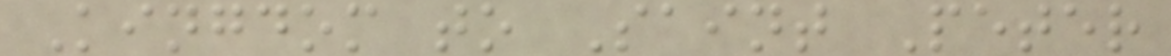Kingdom to Saint Peter
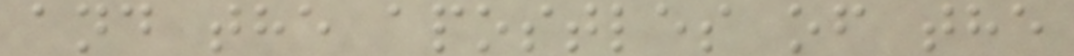and the apostles of the
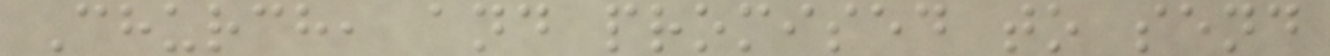Church, and promised to send
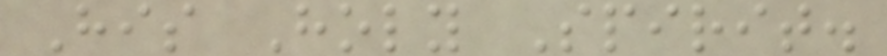His Holy Spirit.
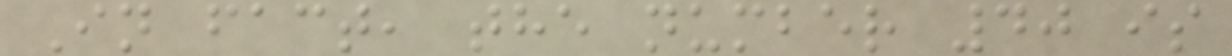In fact, the number 40 is
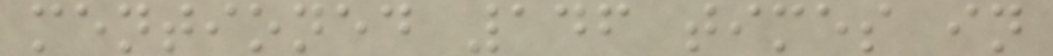mentioned 146 times in
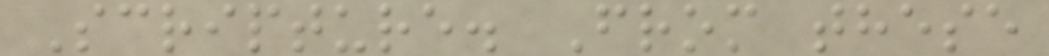Scripture. From these
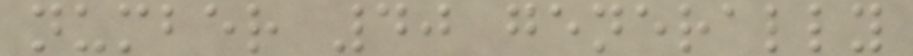number 40 generally
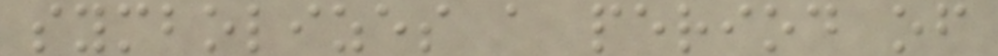symbolizes a period of
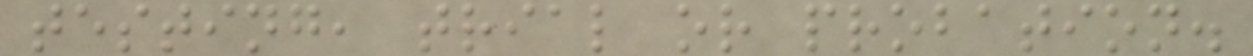testing, trial or probation.
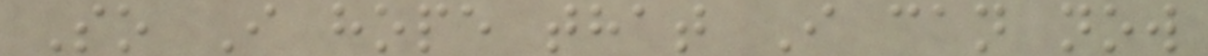So I hope that I can now
